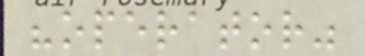"operator"
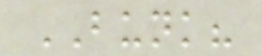BUNK?
